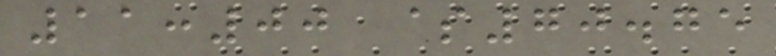11:00 $70.75
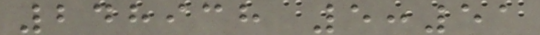248938 5:51
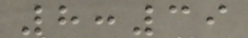8:39
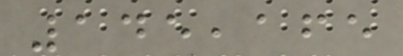145,165
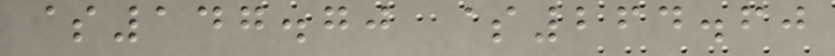$147.70 $264.60
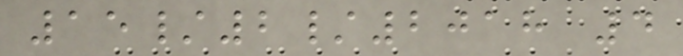15/2/2018 4
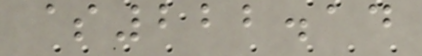$222.14
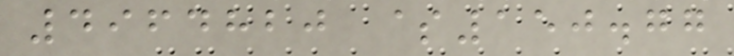4964820 $150.77
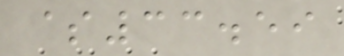$33.59
